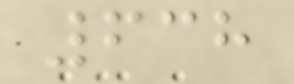638
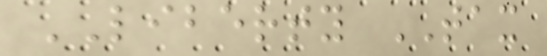LIBERTY TAX
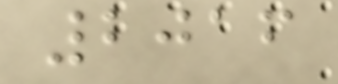2016
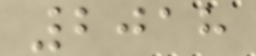2018
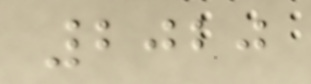2020
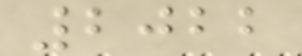2022
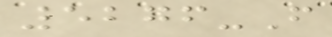5276-F
